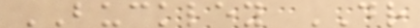BUCKLEY DR
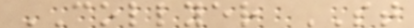COLLYER ST
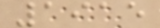1915
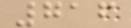716
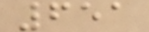651
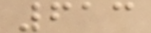613
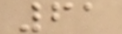61
